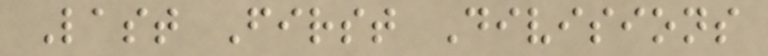Last First Divisions
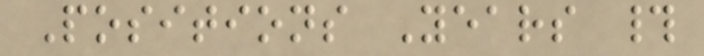Positions Years #
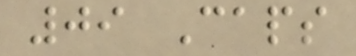09 Caps
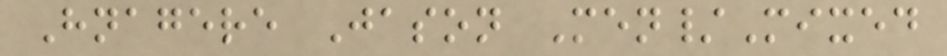Hnagere Jason Men/Mixed
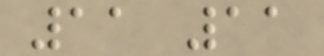11 11
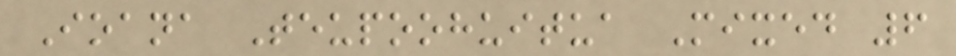Ioana Teupoohuitua Mixed 6
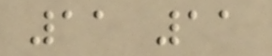11 11
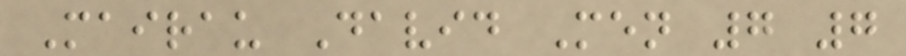Mairau David Men 7 7
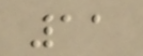11
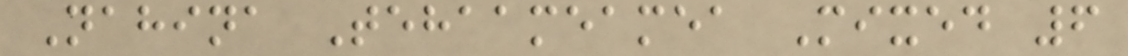Nahina Tehaameamea Mixed 6
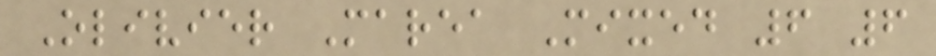Olivier Marea Mixed 6 6
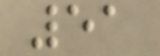51
